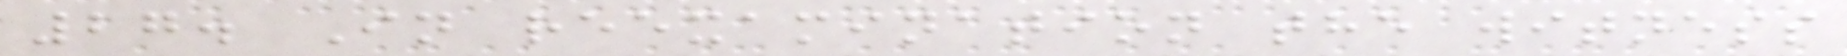27. In reexamination the witness
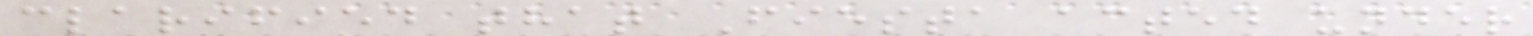clarified that Fiesta acted under
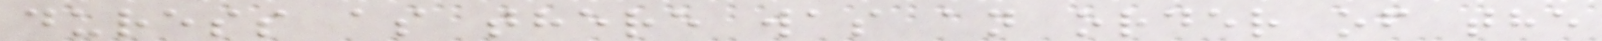duress as there was an order of the
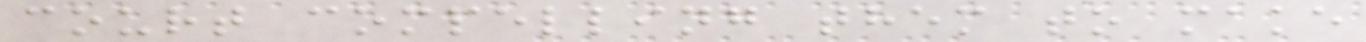court compelling them to make
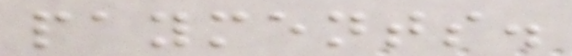payments.
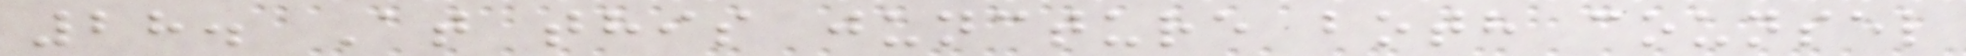28. At this juncture both counsel
